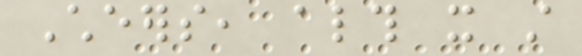Cheers, although it still
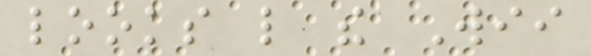looks like the Wii
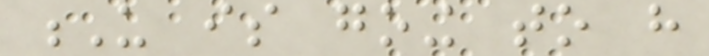U is going to have
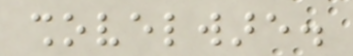shovelware.
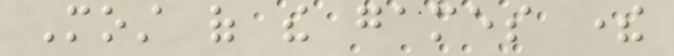Most of the games there
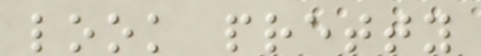look pretty
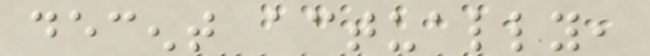decent actually,
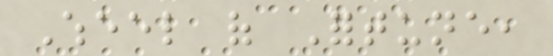Wheel of Fortune,
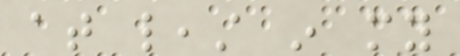at least in my
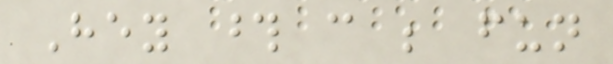Hey those can be fun
